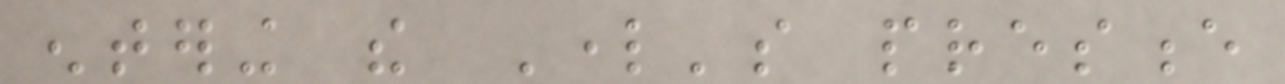entering the Lord's presence
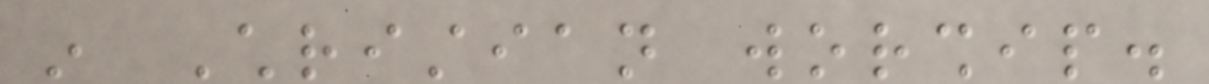in Christian worship.
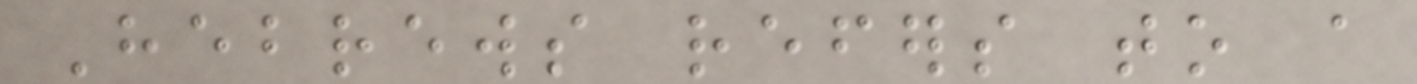Hebrews refers to a
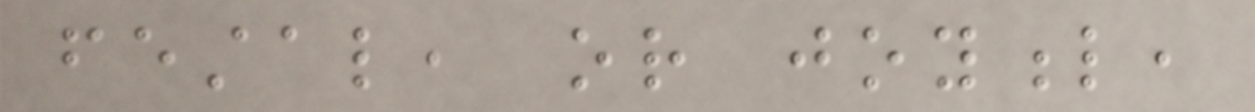festal, or joyful,
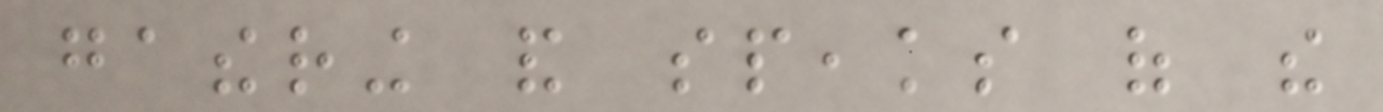gathering and speaks of the
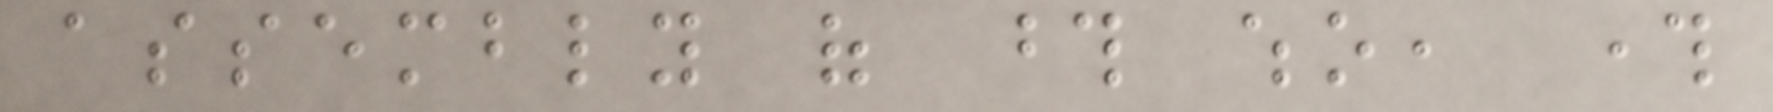assembly of those who, through
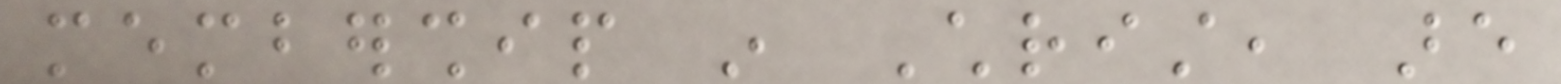membership in Christ, are
